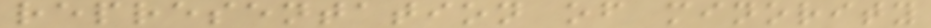representation of minority
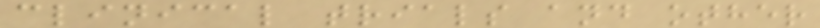clinical trials and other
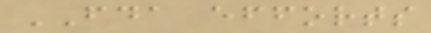FDA efforts
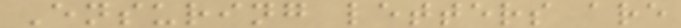Ensuring letters are
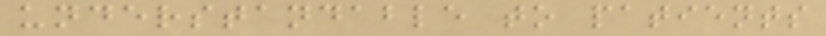understandable to patients
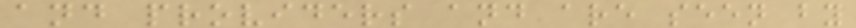and providers and are seen by
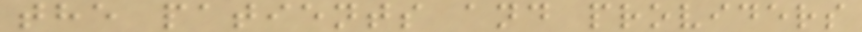the patients and providers
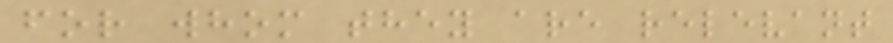for whom they are relevant
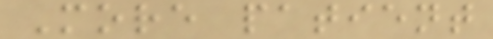More patient
